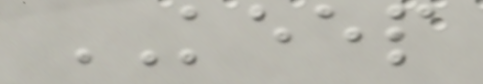KEEP
